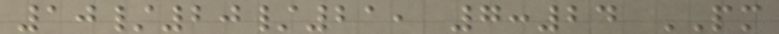10/20/21, 7:24 PM
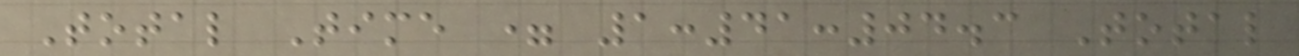Total Time = 1:41:04.3 Total
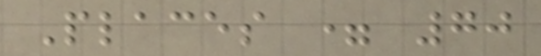Places = 70
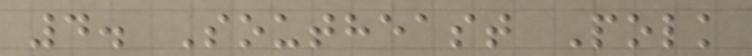4. Southeast Polk
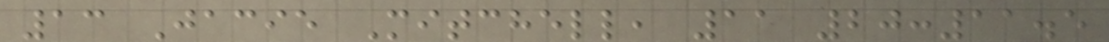13 Jacie Mitchell, 11 20:11.5
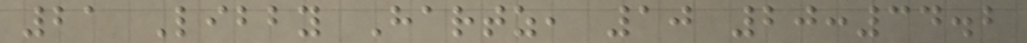21 Libby Hartz, 10 20:34.2
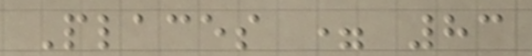Places = 83
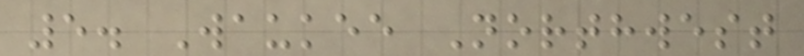5. Waukee Northwest
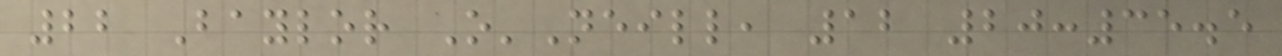22 Baylor O'Neill, 12 20:35.5
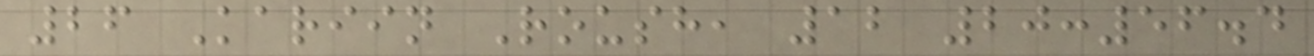26 Kariin Roush, 12 20:56.4
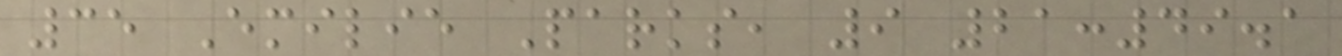35 Emilie Parks, 9 21:49.1
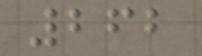262
